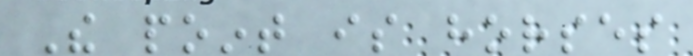The point is horses
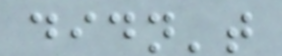didn't
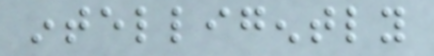intelligently
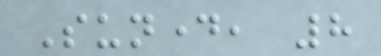Sunday, 8
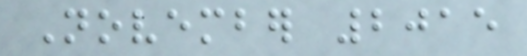November 2015
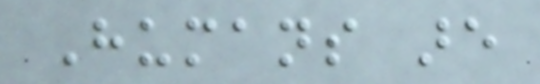Humans are
